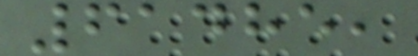61485,
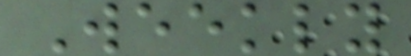Weekly
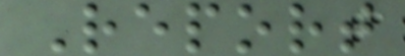Report
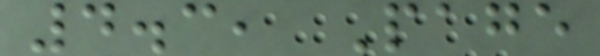4.3, Page
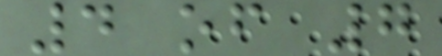4 of 7
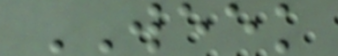WEEK
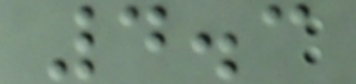4.3
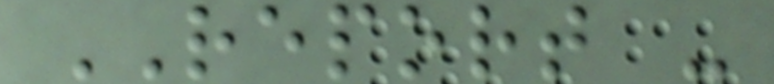REPORT -
